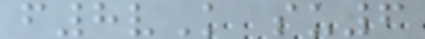f8vK su6
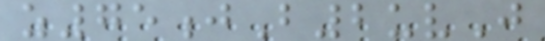z75jB2uvJ
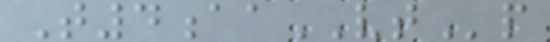T4aaVTp
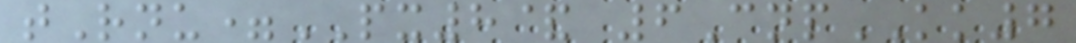tRnu=PX8& 6CnpKK7
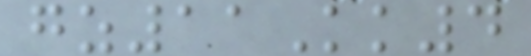gz11Kk4
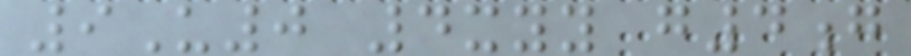9U0 4xyy g4g
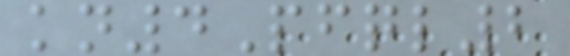kn4Pfql2
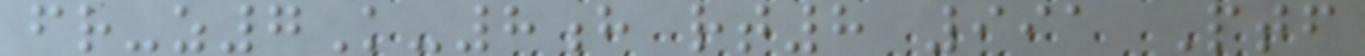fr-z7K-8h rt8 991 Ptf
